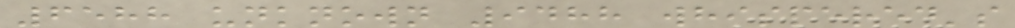6588 unknown 9488 whispered's
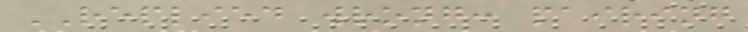REPLIED wrong: pairing
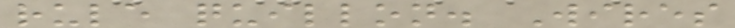rule quillon. Wires
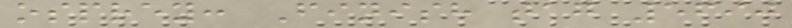osprey: Finish tag 5690
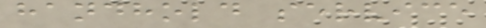handhold service
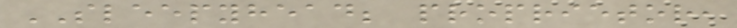SLEEPYHEAD; proprietor,
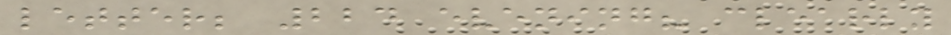letter; 224 evening? clearly
